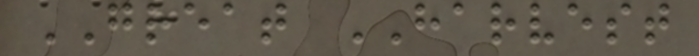GREAT HARVEST
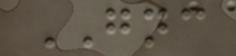GNC
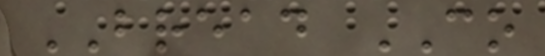BREAD CO
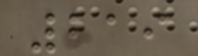219
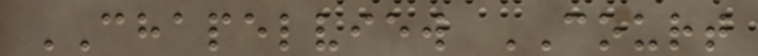CHAPELVIEW COURT
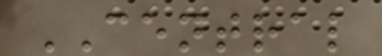CENTRAL
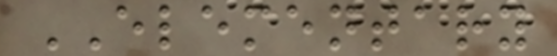ELEMENTARY
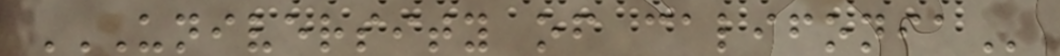UNIVERSITY OF CALIFONIA
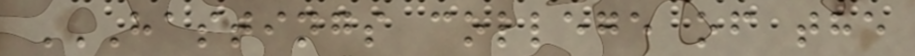HASTINGS COLLEGE OF THE
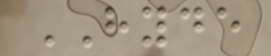HYDE
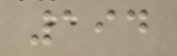194
